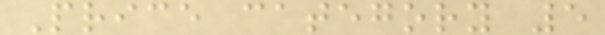Price category 5
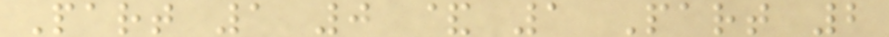Part 1 0 & 1 Part 2
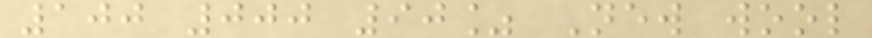100 000 90% New wool
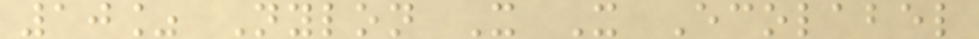10% Nylon X X Ecolabel
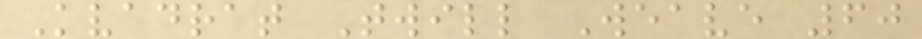Kvadrat Twill Weave 60
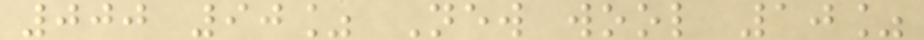000 90% New wool 10%
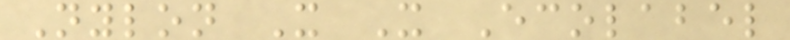Nylon X X Ecolabel
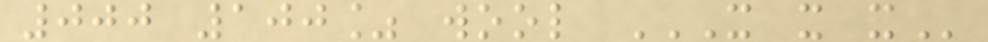000 100% wool X X X
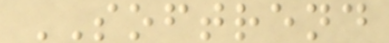SOFTREND
